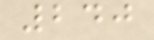240
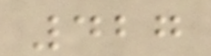427
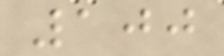100
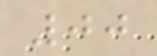00
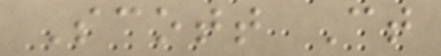Scott Ct
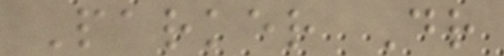Parker Dr
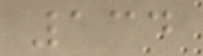134
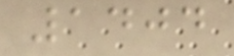1404
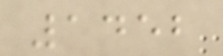1452
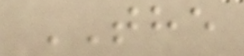THE
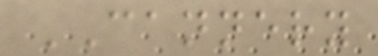CANNERY
